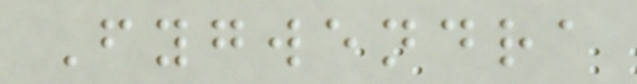Fygwendra
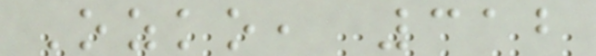Ozko, 312
